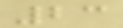23
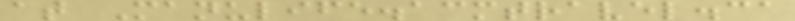at Manulife.acmtravel.ca
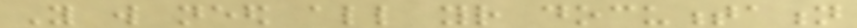You will need all your documentation
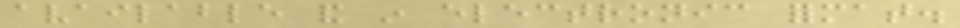available and in electronic format.
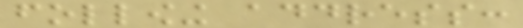following address:
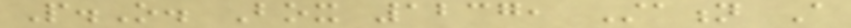P.O. Box 1237, Station A
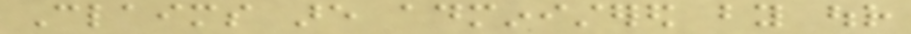Claims are administered by our
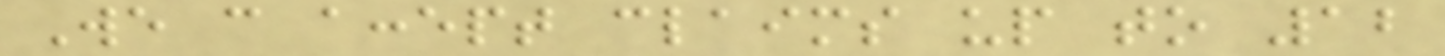We can accept claims up to 12
